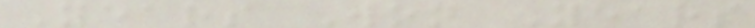Years Won Years
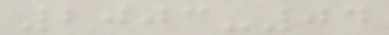2003-04
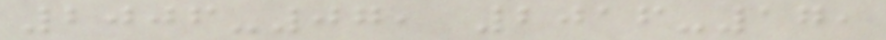2006-07, 2016-17,
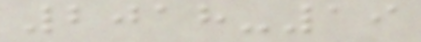2018-19
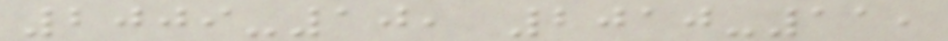2009-10, 2010-11,
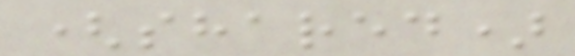(shared)
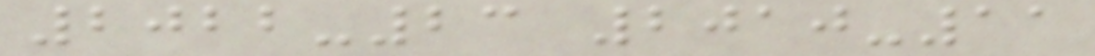2022-23 2010-11
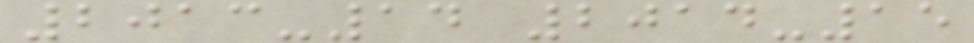2013-14 2014-15
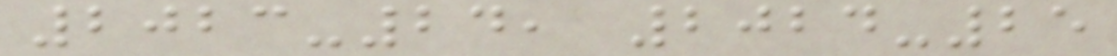2023-24, 2024-25
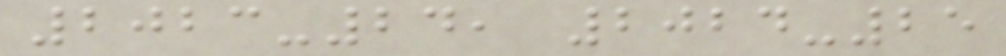2023-24, 2024-25
